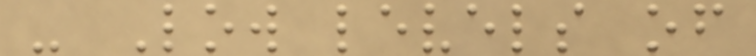- Low levels of
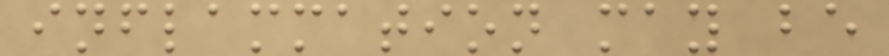inflammation may be
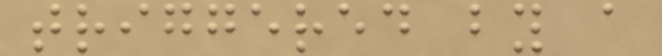triggered by a
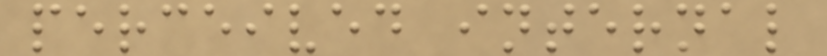perceived internal
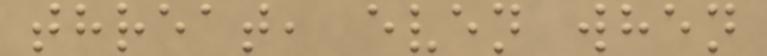threat, even when
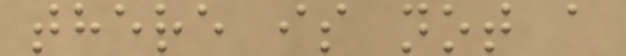there is not a
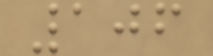106
